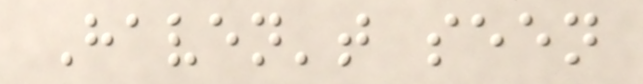Haven't seen
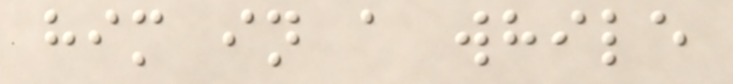him in a while
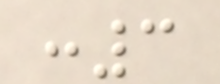:3
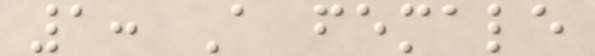1: A female
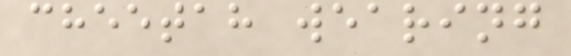cheetah wearing
